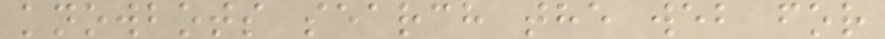knowbots search the web for
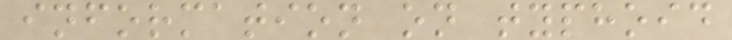information on typhoid
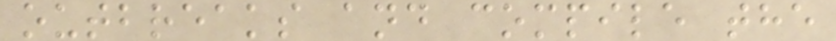outbreaks and compile the
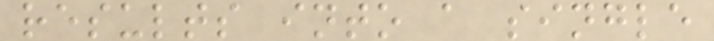results into a single
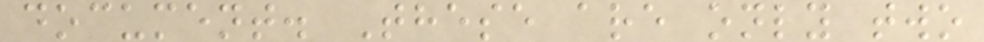document. These are only two
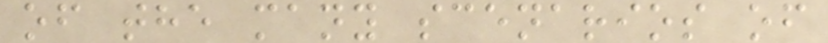of the many scenarios of
